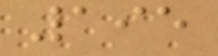195
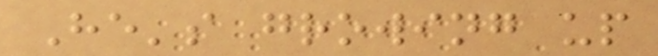He's growing up
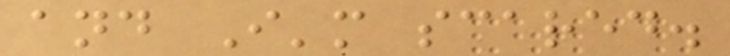and I'm scared.
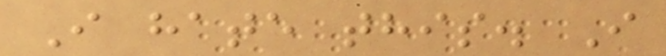I hate this. I
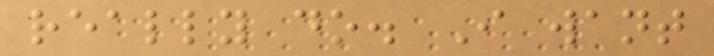really do. I want
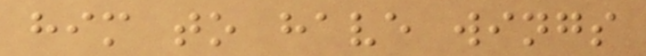him to have wings
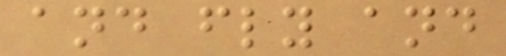and fly and
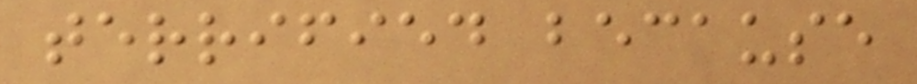terrified because
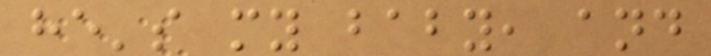he's my baby, and
